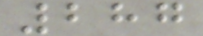287
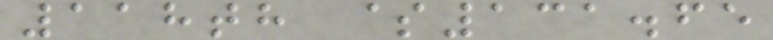118th $131.65
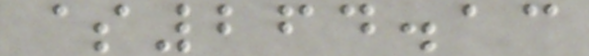$264.13
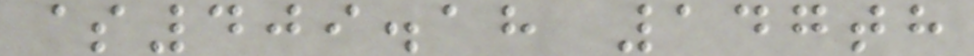$409.18 147th
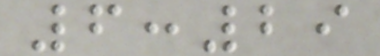6:29
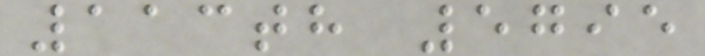113th 5795
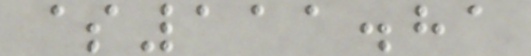$111.81
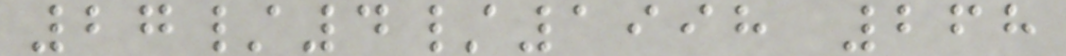27/4/1998 268
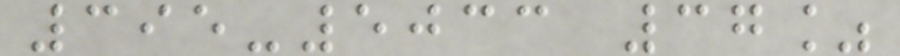395-5033 37%
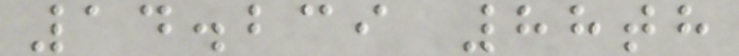14.239 88th
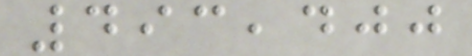493,400
